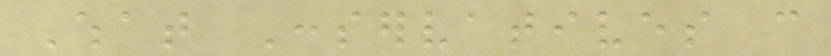What Conservatives can
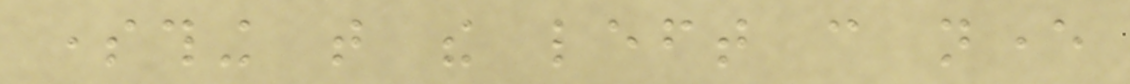something that the left can never
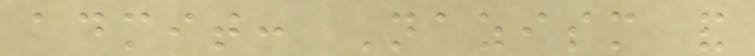admit: Nazism and
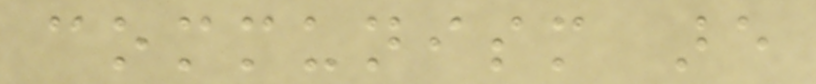communism are
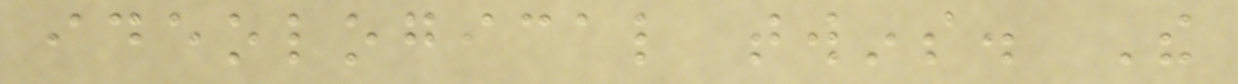ideological twins. The
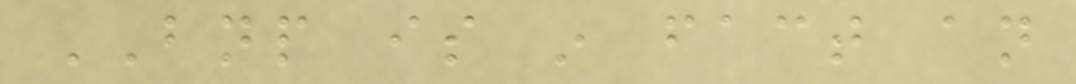BNP is in fact an
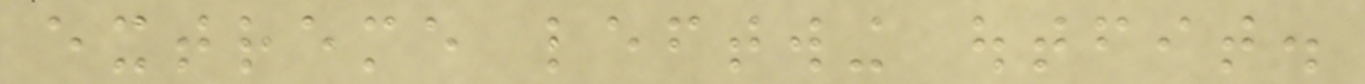extreme leftwing outfit.
